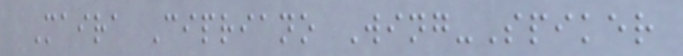Maira Cipriano Wing-Spiker
